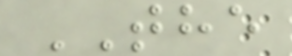THE
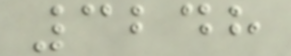3248
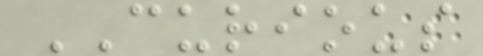CURIOUS
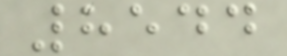8544
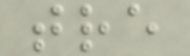tre
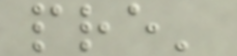pre'
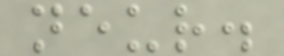neur.
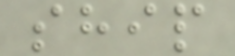ship
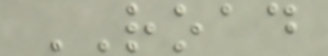ROAD
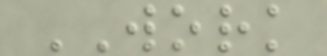WORK
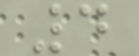4
